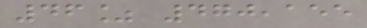46% 470,155
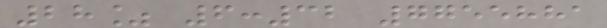28% 6:32 7755881
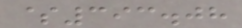$393.08
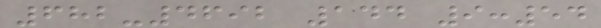682-4692 144 9:54
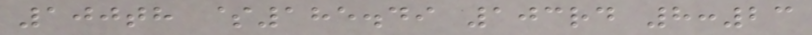100th $185.49 103rd 8:23
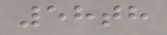58th
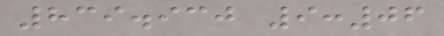839.930 9:06
